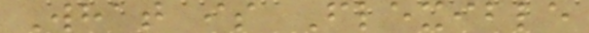What is Flexible
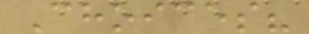Choices?
